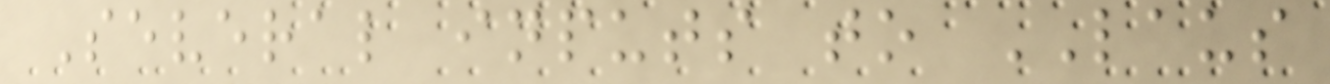Several inputs to LAUS
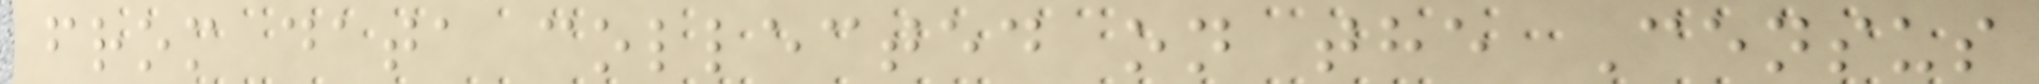from data collected on the Census
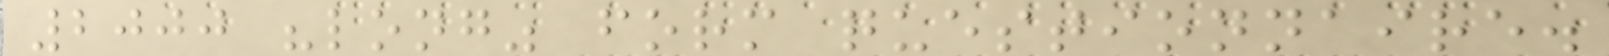2000 "long" form questionnaire.
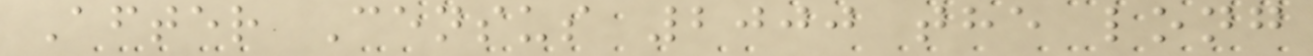After Census 2000 the long
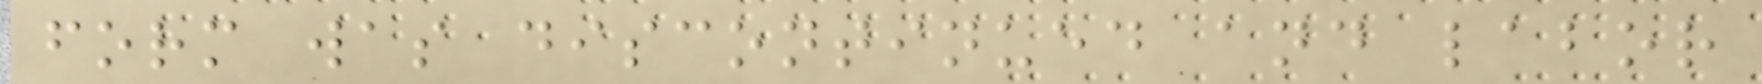form was discontinued and labor
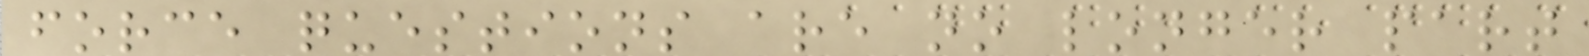force questions are no longer part
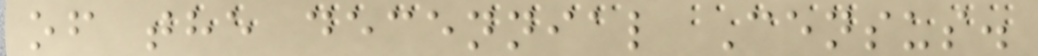of the decennial Census.
